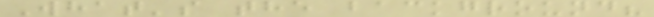What's the background?
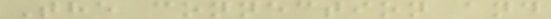The connection and
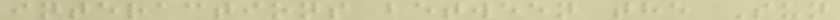interactions between the Sun
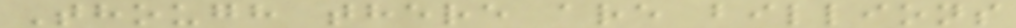Though there are billions
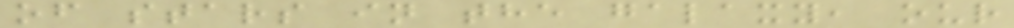of stars in the galaxy, our
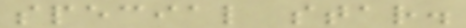special star.
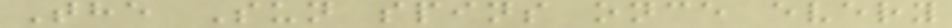The Sun spins once every
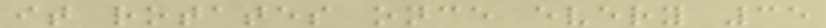it rotates once every 35
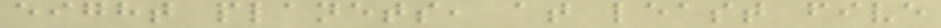eight planets, at least five
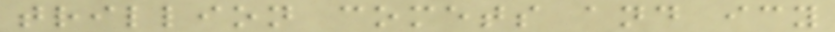trillion comets and icy
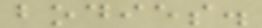bodies.
